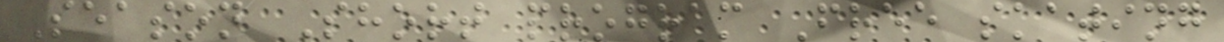Season Short program Free skating
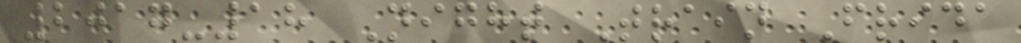2017-18 Night Train Frida
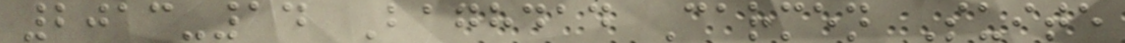2013-14 Baghdad Carmen Suite
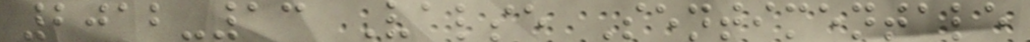2012-13 Valse Sentimentale
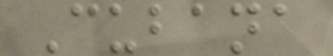Cubana
